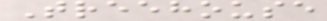Treehouse
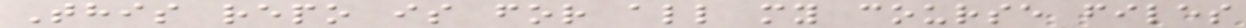This repo is for all my course files
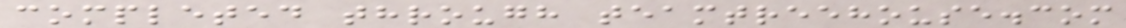completed through teamtreehouse.com
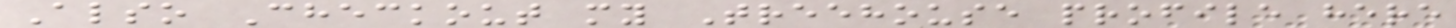Also Checkout my Treehouse profile here
